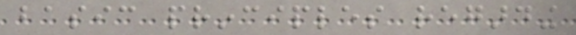basic principles regarding
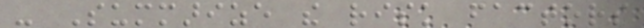- Summarize the risk factors
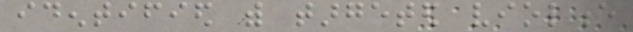identified with targeted violence
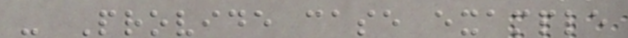- Provide case example
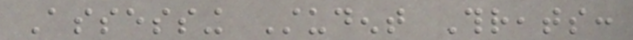Assessing Student Threats:
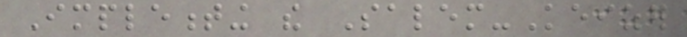Implementing the Salem-Keizer
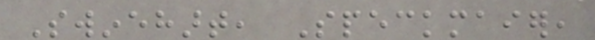Swinehart, Speckmaier,
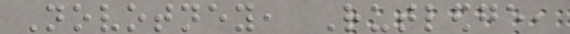Novotney, Rutledge,
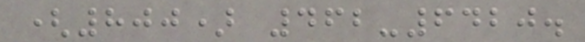(800) 462-6420.
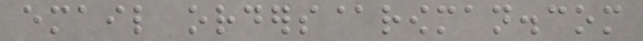email orders@rowman.com
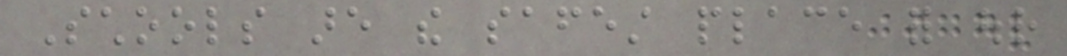Schools are the safest place for our
